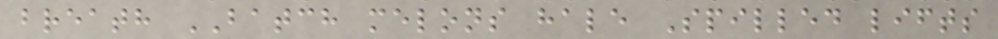breath BATCH melons hale Spilled lifts
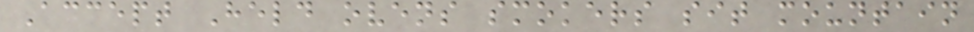Accept Held ovens smokers sit mountain
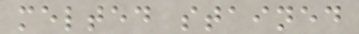melted stained
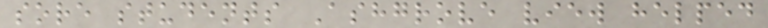sore students Ashgrove view helped
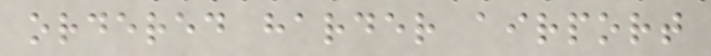ordered harder airport
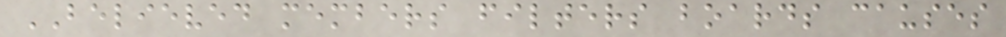BELIEVED members filters boards causes
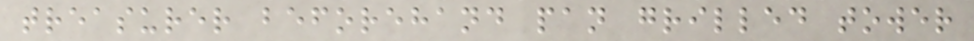treasurer beforehand pan grilled tower
